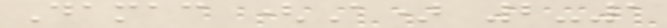Damac (A) 2-1
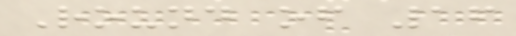Round of 16
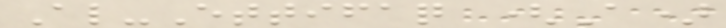Al-Ettifaq (A)
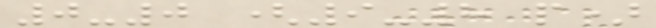0-0 (9-8 p)
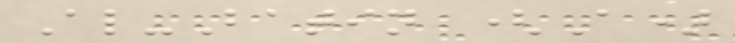Al-Batin (A)
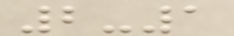2-1
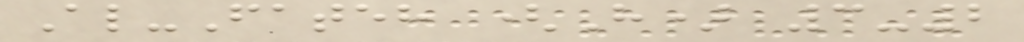Al-Fateh (H) 3-2
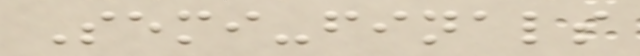Semi-finals
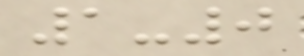1-0
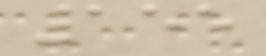155
